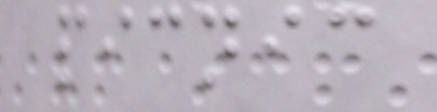picnic
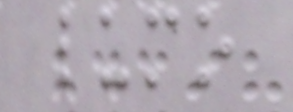lumo
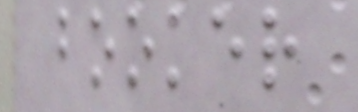booker
